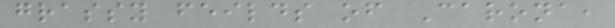grassy feilds of Carona,
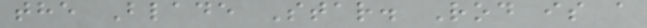the Blade Star. Rod is a
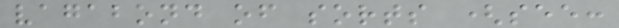vagabond of sorts (see:
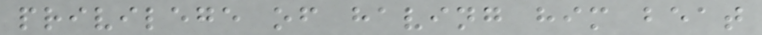privilege of having him beat
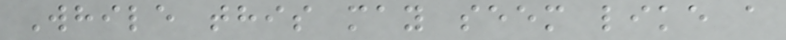While this may seem like a
